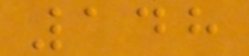148
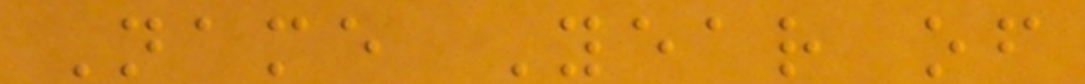Name Year of
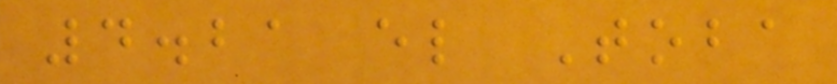4.21 el Toba
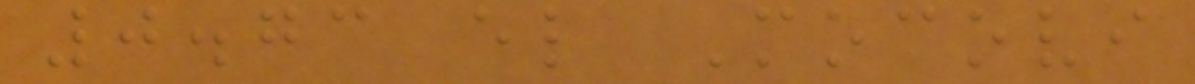0.73 el Mocovi
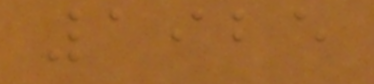1925
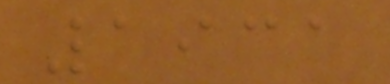1931
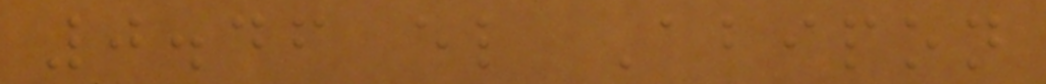0.46 el Abipon
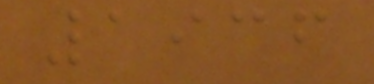1936
